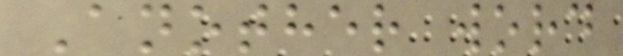Another word
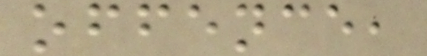offence,
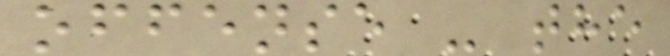offense - the
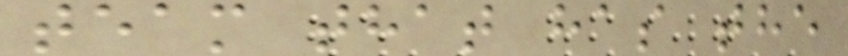team that has the
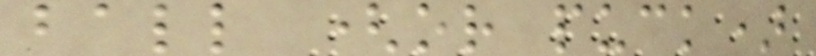ball (or puck)
